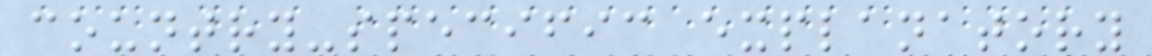country-specific explanatory
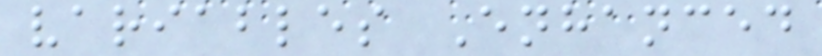variables Enhanced
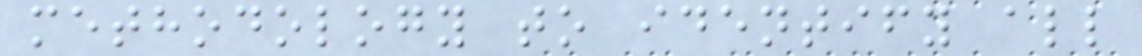methodology to identify all
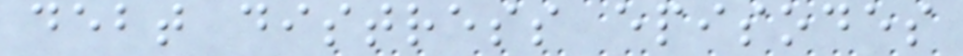debt distress episodes
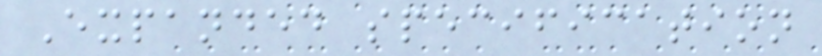Expanded specification
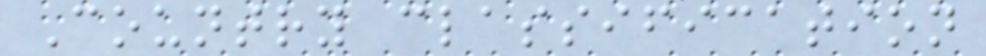Country classification
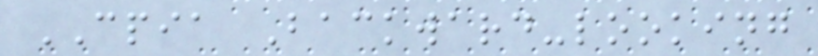CPIA Backward-looking
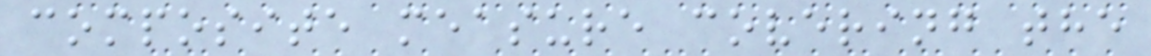composite measure covering the
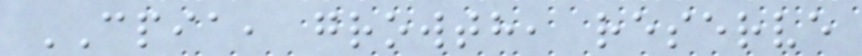CPIA, growth, reserve
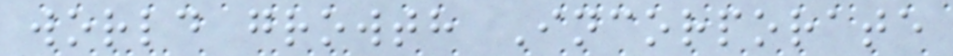world growth Incorporate
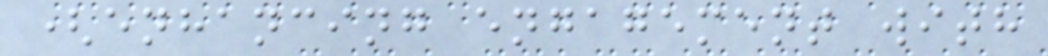(enhancing engagement with
